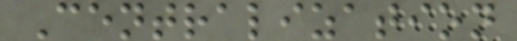Centralization
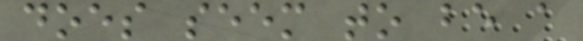does seem to be a
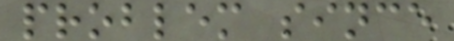problem since
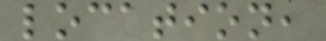location,
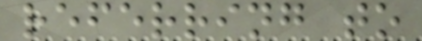referring to
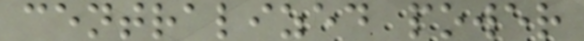centralized power
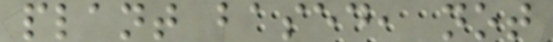plant based, not
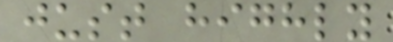just highly
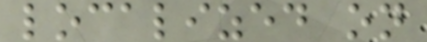localized on
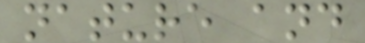nature and
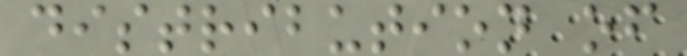distribution of
